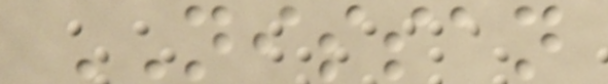NISSAN
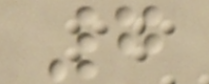7
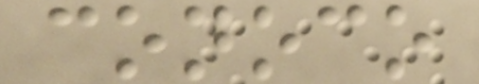conoco
